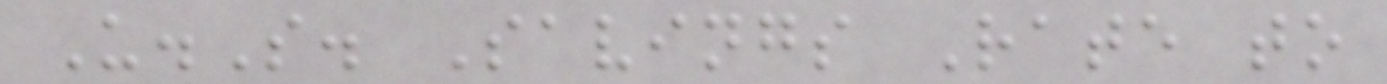U.S. Savings Rate to
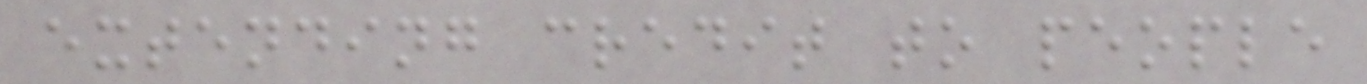extending credit to people
